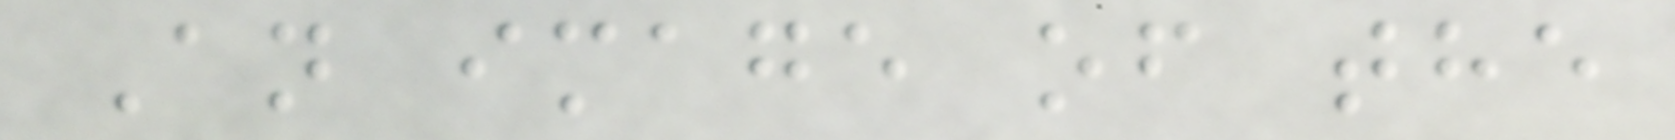An image of the
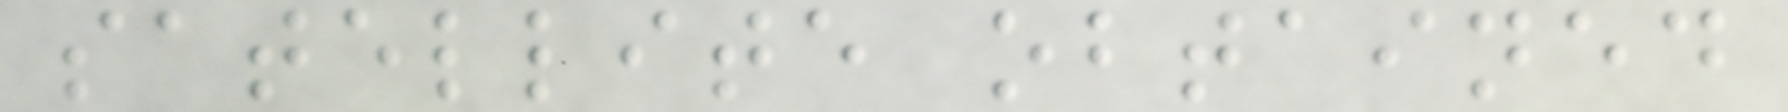satellite obtained
